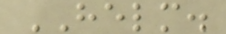HELM.
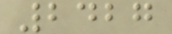2427
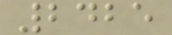2425
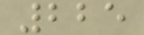225
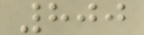800
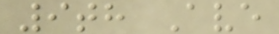9th Ave
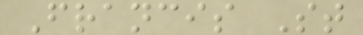Francis St
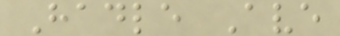Hadle Ave
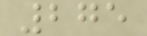275
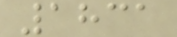1831
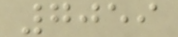7059
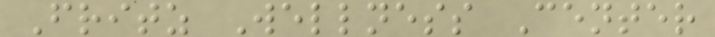Fritz Wellness Center
